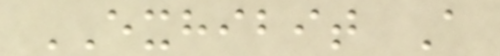EXHIBIT A
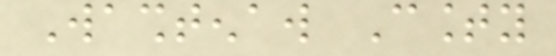Washtenaw County
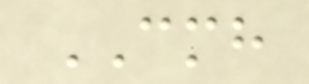CMH
